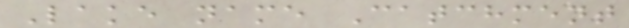Lake name Catchment
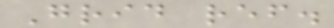Grid ref.
